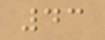43
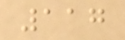117
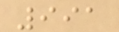991
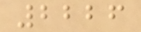2226
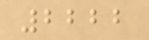2222
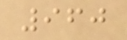960
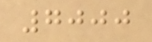7000
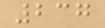237
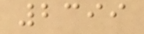2399
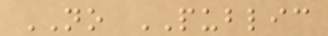NO PUBLIC
